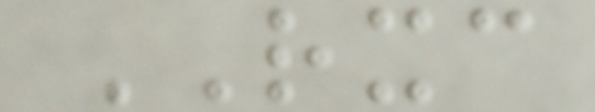RXC
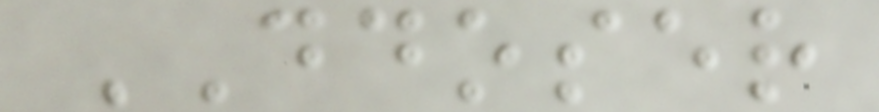DDOSER
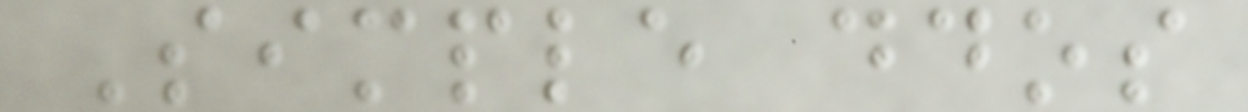Simple ddos
